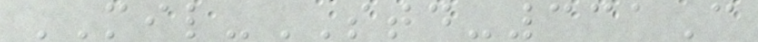MIL-STD-331C
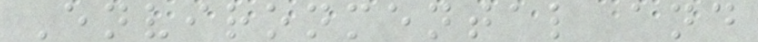Environmental and
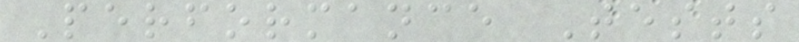Performance Tests
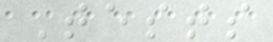Tests
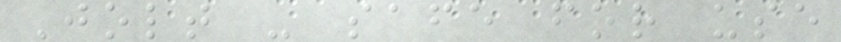Jolt - safe for use
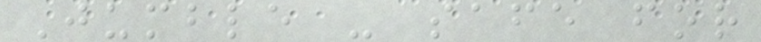Jumble - safe for
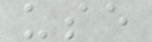use
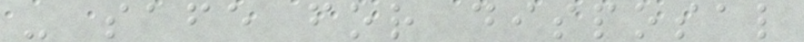- safe for disposal
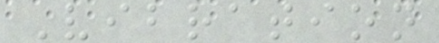Vibration
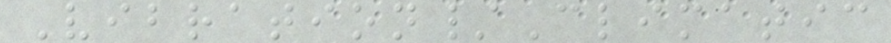Vibration/Climatic
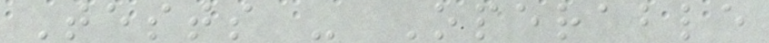Tests - Operable
